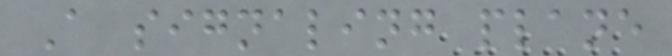A signaling plane
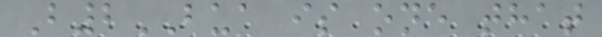B2BUA is one that
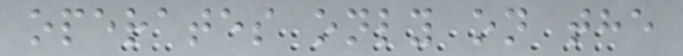operates only on the
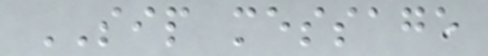SIP message
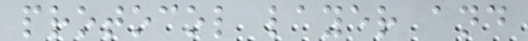protocol layer and
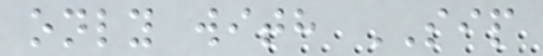only with SIP
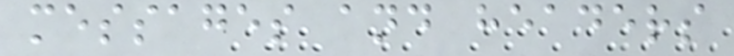messages and headers
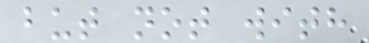but not with
